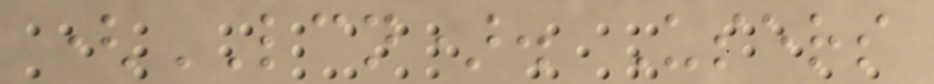(LCN). Users
